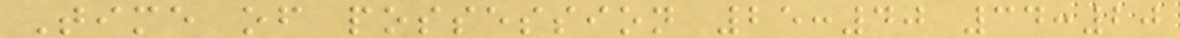Time of possession 25:40 34:20
